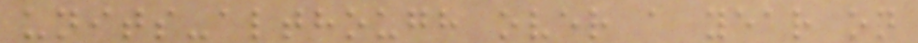units-although over a year on
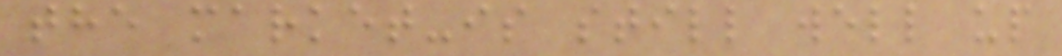the market-is still well up
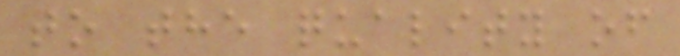to the quality of
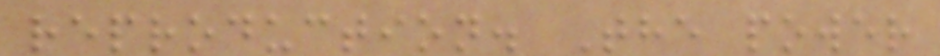reproduction. The power
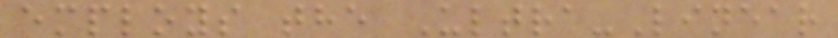employs the Ultra-Linear
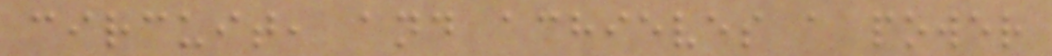circuit, and achieves a power
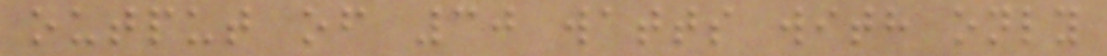output of 30 watts with only
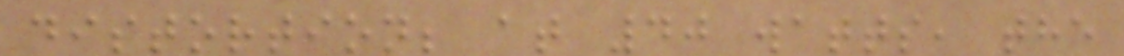distortion; at 40 watts, the
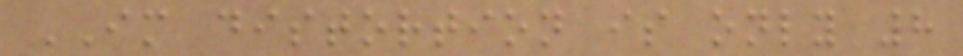IM distortion is only 8
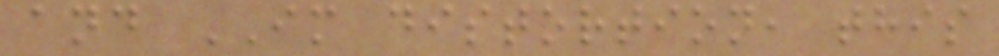and IM distortion, this
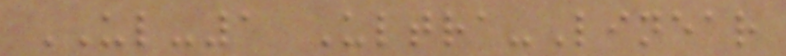UL-1 Ultra-Linear
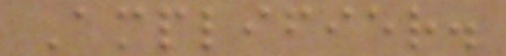Amplifier.
